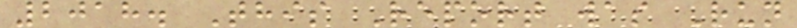2018. This Report was Run
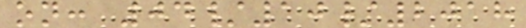on: 04/10/2018
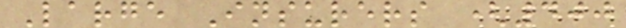Large Insurers (400
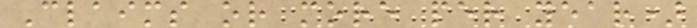Claims or more per year)
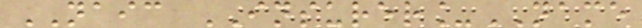NAIC INSURER_NAME
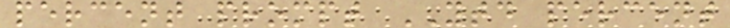percent prompt YTD percent
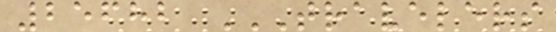25682 TRAVELERS
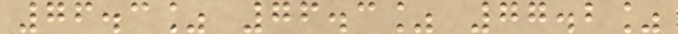76.3% 76.3% 77.2%
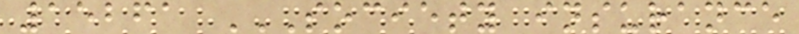15261 SOCIETY INSURANCE
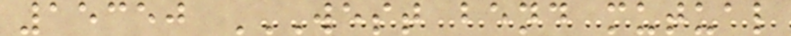15350 WEST BEND MUTUAL
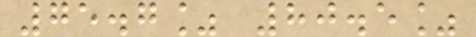75.7% 80.5%
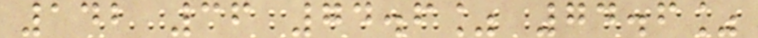142 36 74.6% 74.6%
